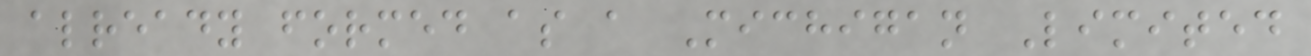already formed as a Michigan Limited
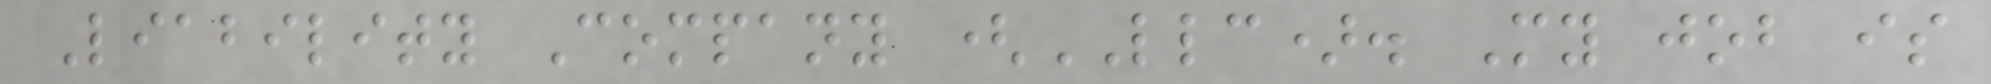Liability Company (LLC). My job is
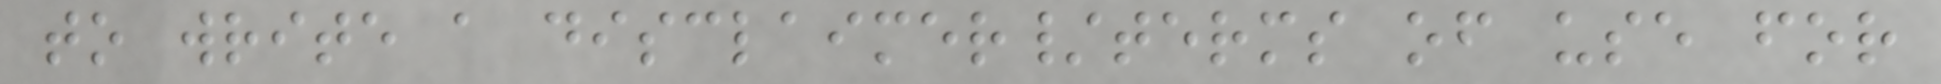to write a disclaimer/terms of use for
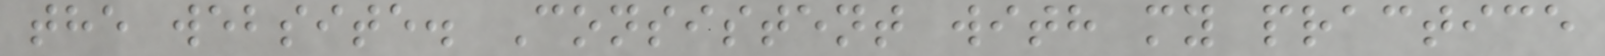the website. Consistent with my practice
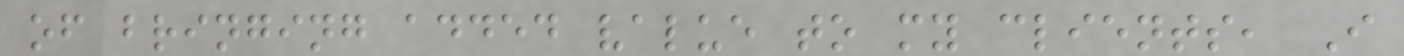of bringing added value to my clients, I
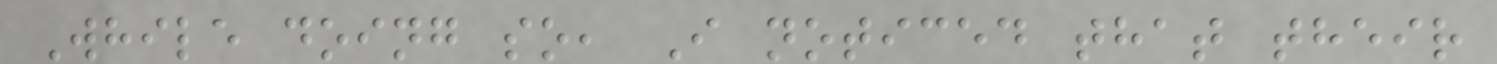While doing so, I noticed that their
